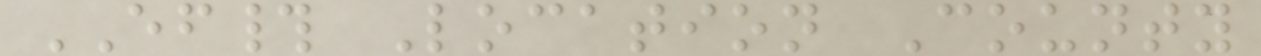EF# Location County
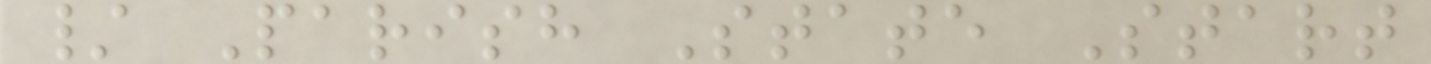/ Parish State Start
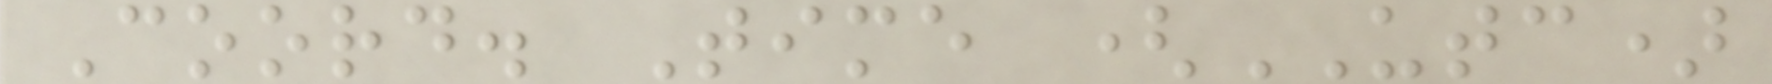Coord. Time (UTC)
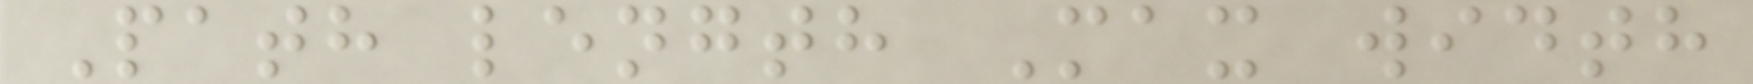Path length Max width
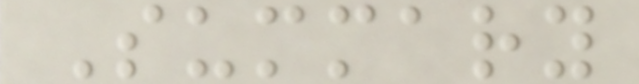Summary
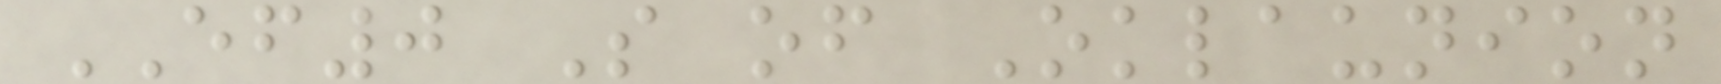EF0 S of Oklaunion
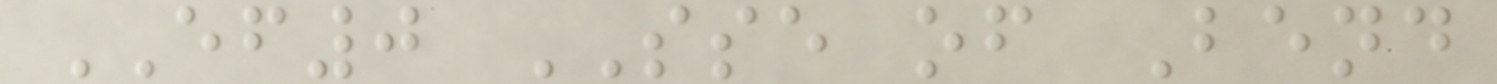EF0 SSE of Bend
